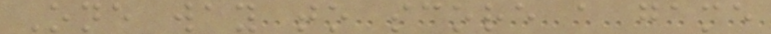One way to score a game
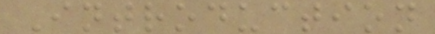Introduction
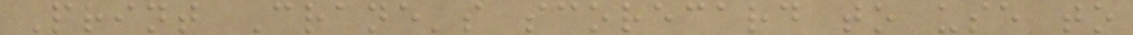Print Crane's scorecard to use to
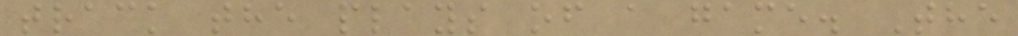track the plays of a game. The
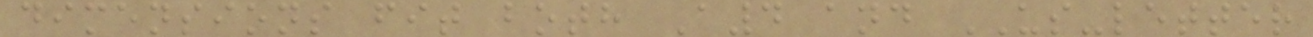dimensions fit both A4 and US-letter
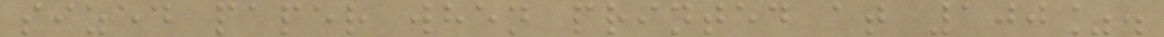sized paper when printed at 100%.
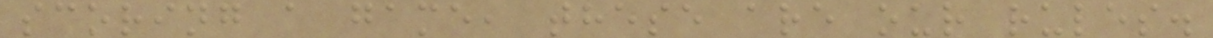scoring a game, these are our rules.
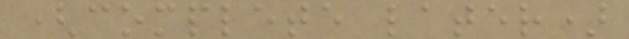(complete later)
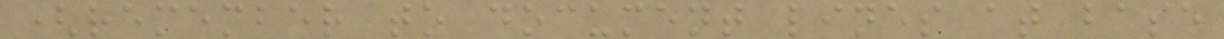(remember to document lines at base
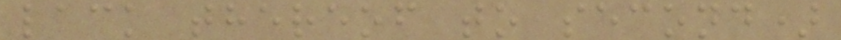lack thereof to second)
